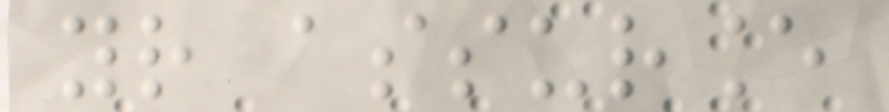your assurance
